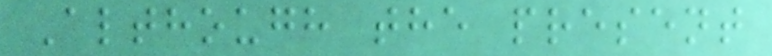Although the present
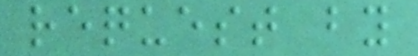request by
